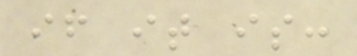if it is:
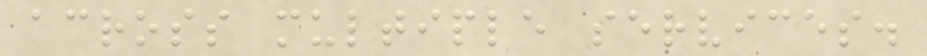across multiple services.
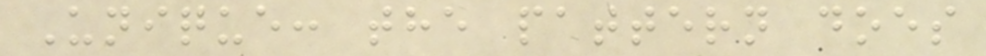Unique: the pattern does
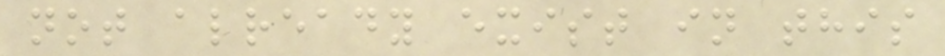not already exist in this
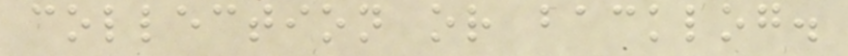collection or backlog.
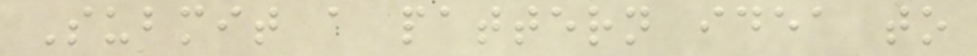Submit a pattern idea to
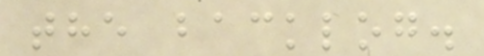the backlog.
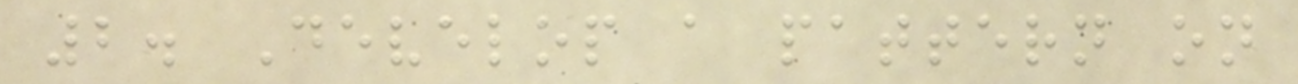2. Develop a pattern on
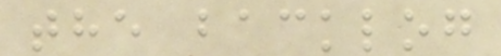the backlog
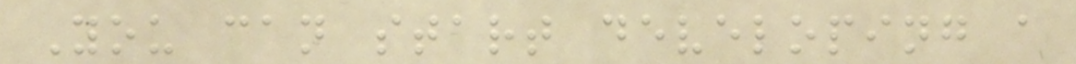You can start developing a
